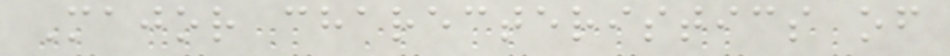Major charecteristics of
